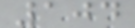104
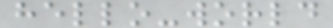hello-world
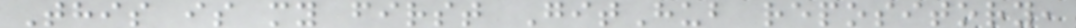This is my first GitHub repository,
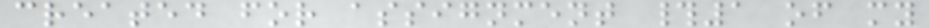created for assignment #1 of my
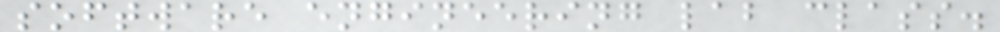software engineering lab class.
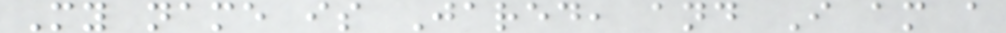My name is Jared, and I am a
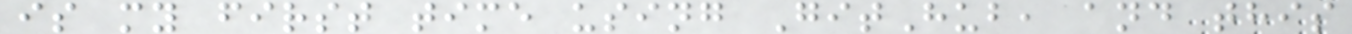is my first time using GitHub, and this
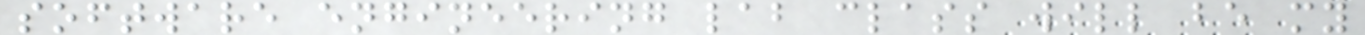software engineering lab class will be my
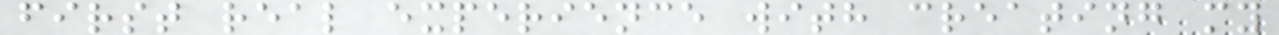first real experience with creating my
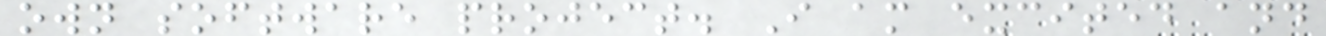own software project. I am excited and
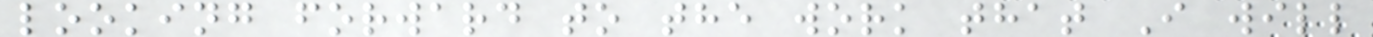looking forward to the work that I will
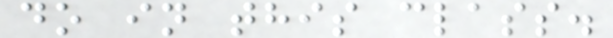do in this class.
